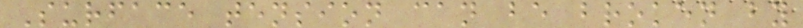Surface tension can be broken by
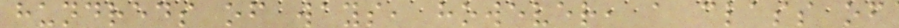hundreds of ways, however, a class of
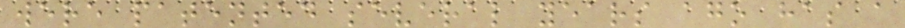were patented several years ago has a
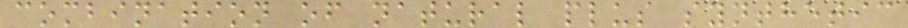combination of natural plus synthetic
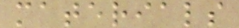materials
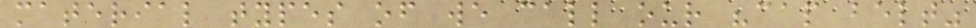material types of we call our "cap belt"
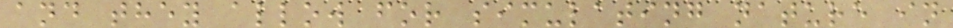and they allow for simulating nature in
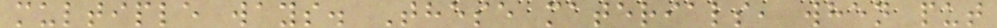multiple ways. These materials, when put
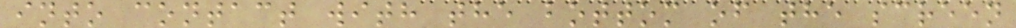into contact with the bottom of the screen
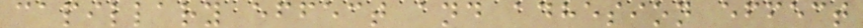capillary effect and adhesion effect
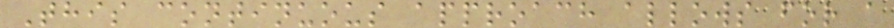This continuous approach allows for a
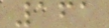161
